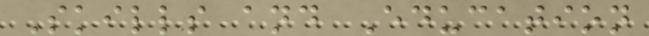Skills and Education
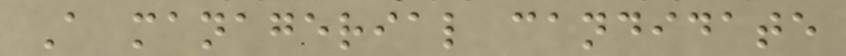A managerial candidate
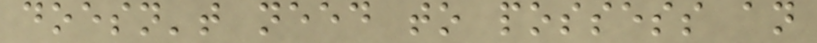doesn't need to possess an
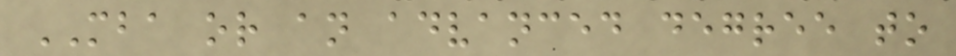MBA or an advanced degree to
